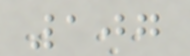107
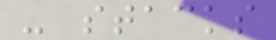- stacks
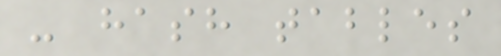- hash tables
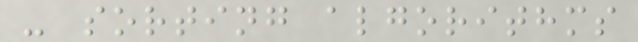- sorting algorithms
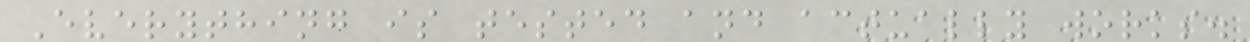Everything is tested and actually works.
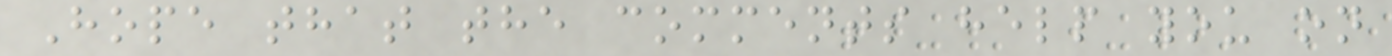Hope that the comments help you on
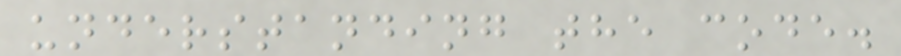understanding the code.
